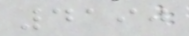4190
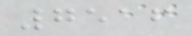7516
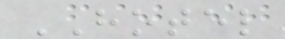HOTEL
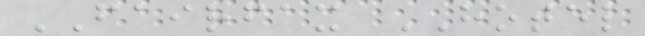FAIRFAX HOTEL
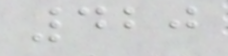420
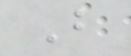B
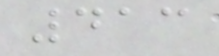413
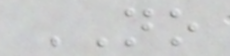NO
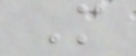M
